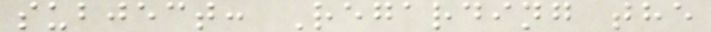subject: Regarding the
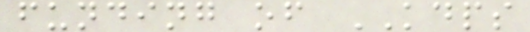funding of KDPS
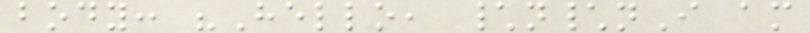body: "Hello, \n\nI am
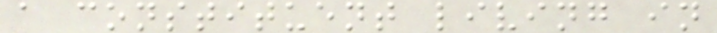a constituent living in
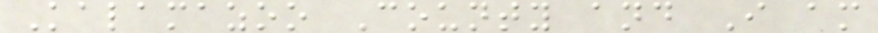Kalamazoo County and I am
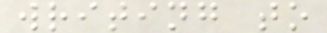writing to
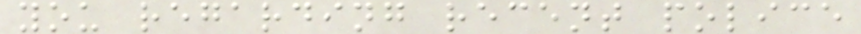you regarding recent police
